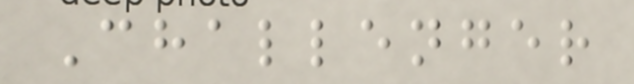Challenger
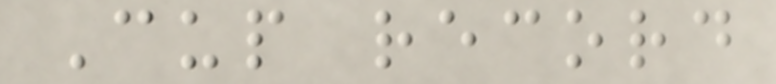Cup record
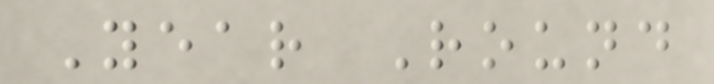Year Round
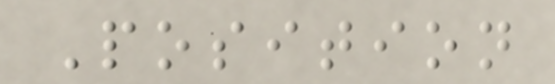Position
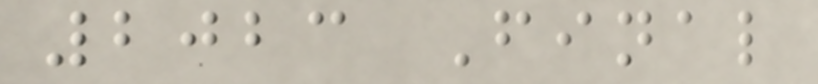2023 Final
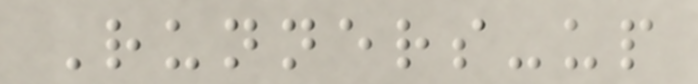Runners-up
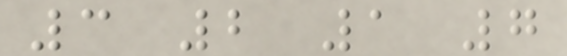3 2 1 7
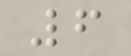6
